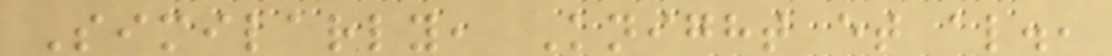Similarly, Knight et al.,
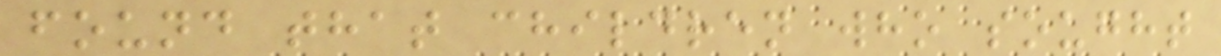found that children who sought
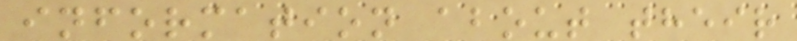information about their
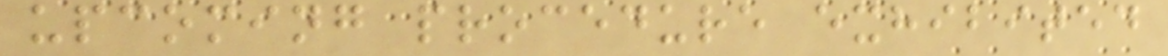upcoming procedure exhibited
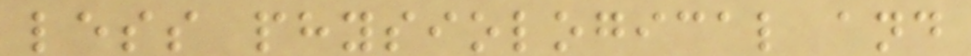less physiological and
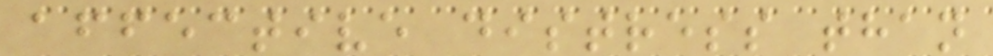affective distress than
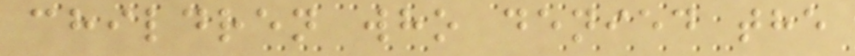children who denied the
